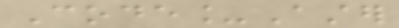Code_Aster
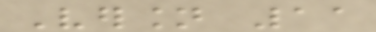Version 11
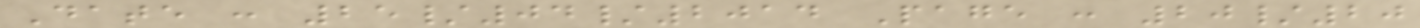Date : 25/04/2014 Page : 20/20
